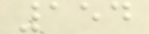154
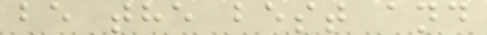be the best and
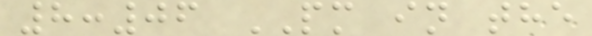8:06 PM in the
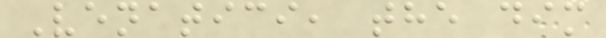Venatici, the dim
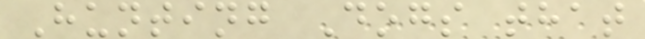Hunting Dogs that
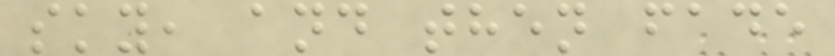sky, and then fade
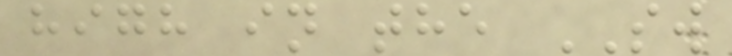high in the SW
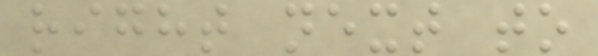right next to
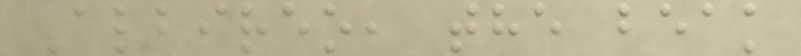Albireo, the beak
